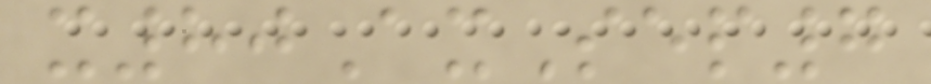x80AxSep7
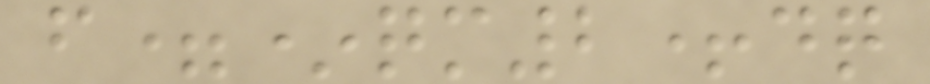f=*qm2+dq
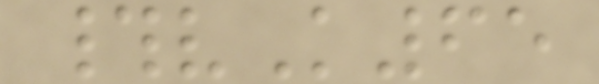#vK65
